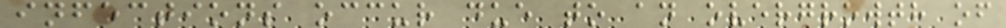infections occur due to an overgrowth of
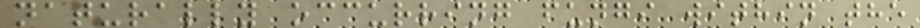naturally occurring fungi within the
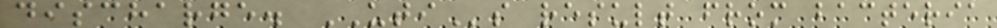discharge. UTIs result from bacteria
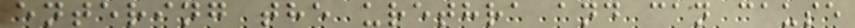entering the urethra and can cause
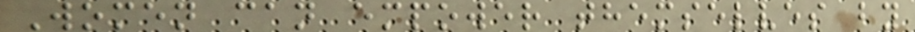Women can empower themselves by
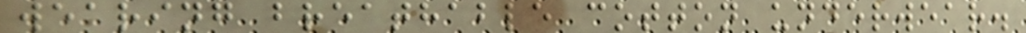wearing breathable cotton underwear.
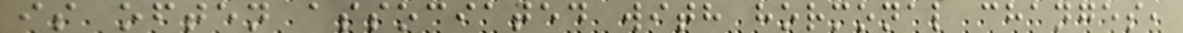is often associated with hormonal changes,
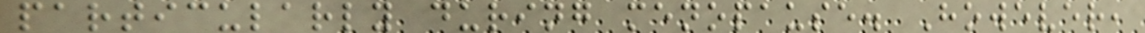particularly during menopause. However,
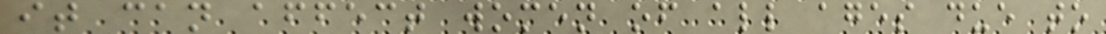it can affect women of all ages due to
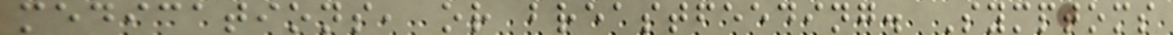medications, or breastfeeding. Symptoms
